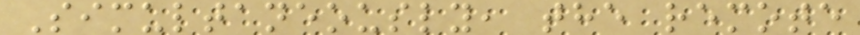Simultaneously, the remote
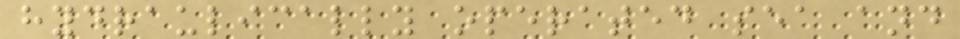hydraulically operated sea and
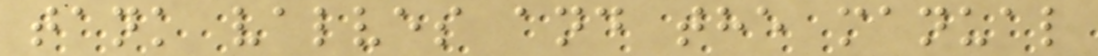tank valves and the manual
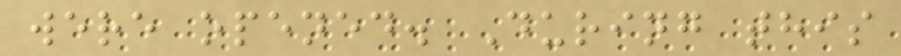were opened. During this
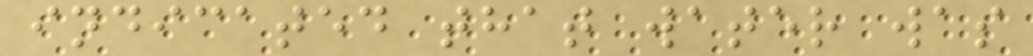indicated that water was
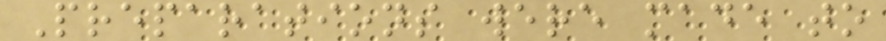Preparations were made to
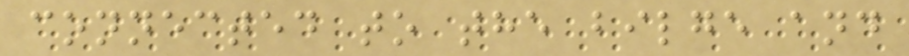connected to the bilge and
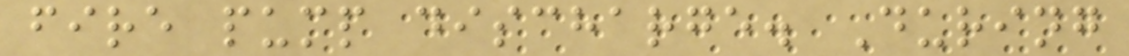fire pump discharge. During
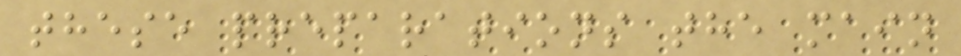these preparations the main
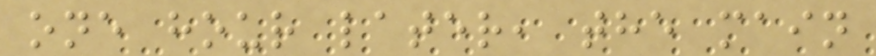one hour later, the main
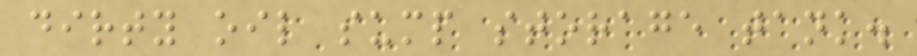dirty oil sump storage tank.
